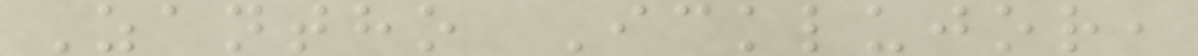Zantho Icklujor,
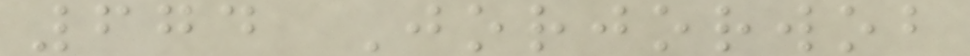674 Jorjorwob
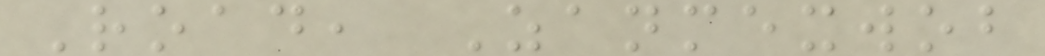Road, Zanmexwob
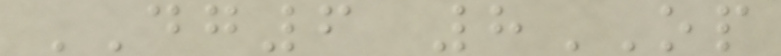DG6 8OP
